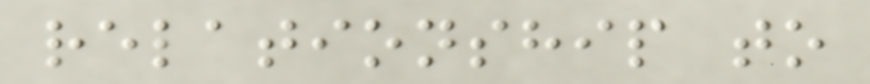relationship to
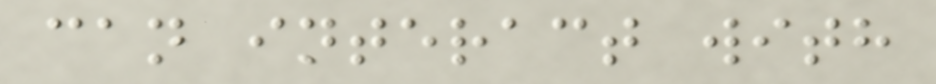can interact with
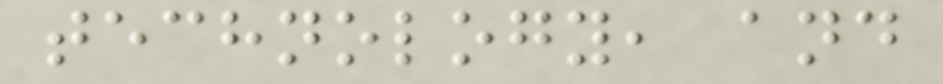technology, and
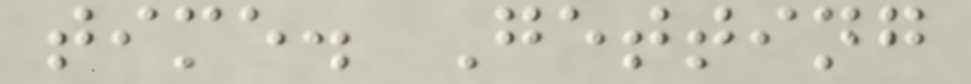time. Getting
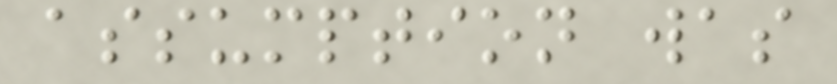assumption was
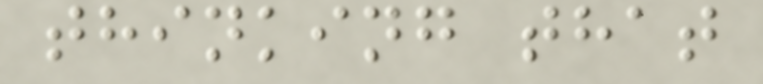thinking that
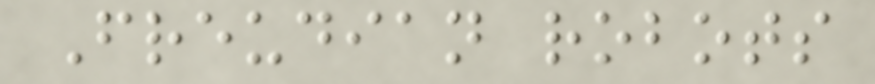Freudian robots
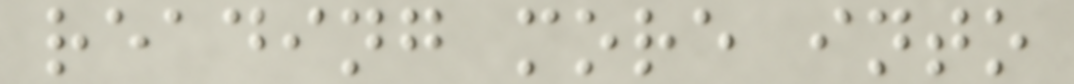reading more into
